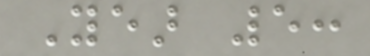Year 5:
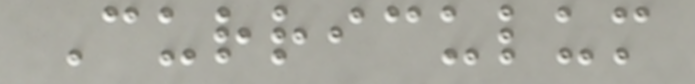Curriculum
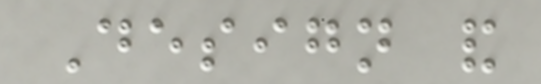Design and
